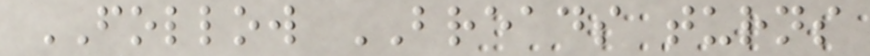FOLLOW BREADS turns
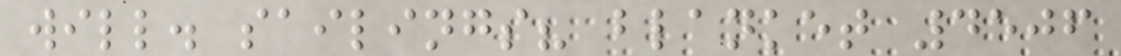will. sailings? blanket 4506
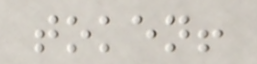token!
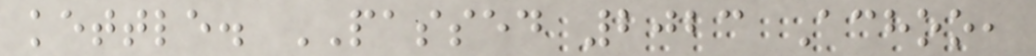kettle. PASSED 2023 Achoo,
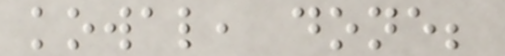kowal, done;
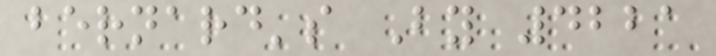bernard's By 4221
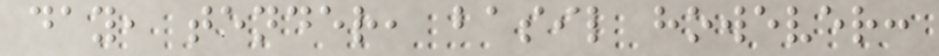day, tender, basil however:
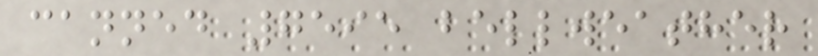canned 7595 bellweather
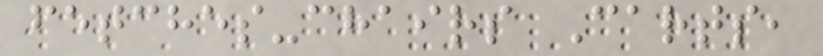fetches-chairs Carts,
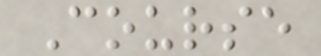Course
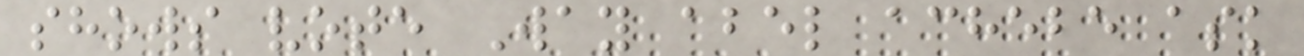shows vote Way abel achebe ask
